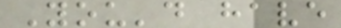You'd have
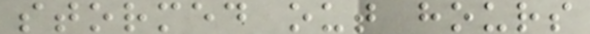stormed out hours
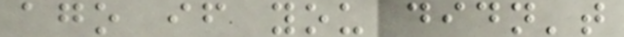ago if you didn't
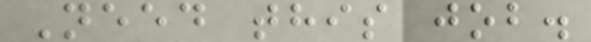Need this job.
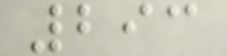293
